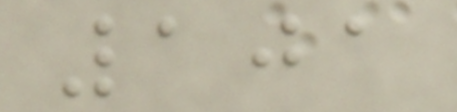101
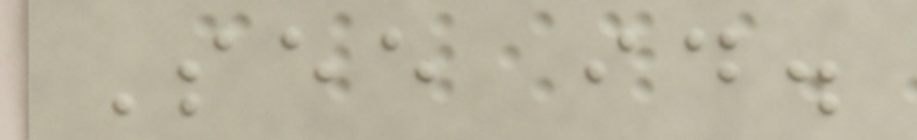See id.
